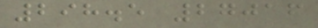298.5 27016
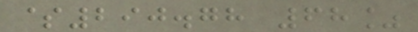$290.78 68%
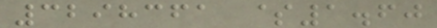3298361 $1.60
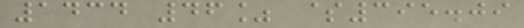1434 46% $395.09
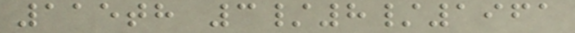115th 3/8/1961
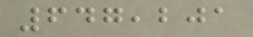647,201
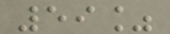59%
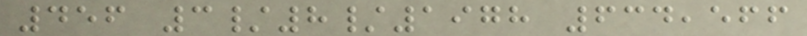456 3/8/1978 634,566
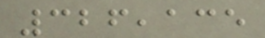326,135
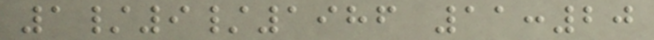1/9/1986 11:20
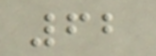62
